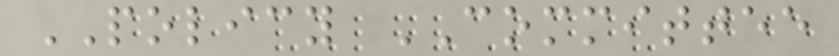POLICY COMMITTEE
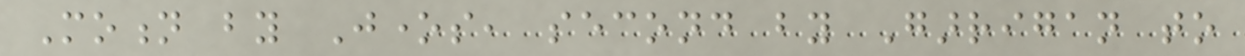Motion by Jones, second by Garrigan to
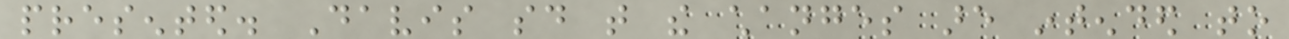presented. Davis said that the changes are intended to
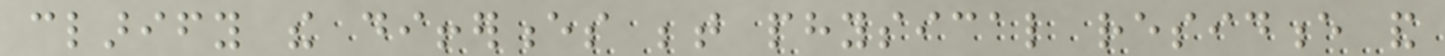clarify the differences between physical residence and
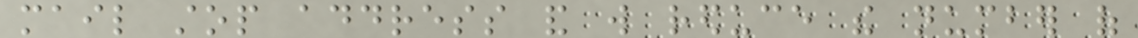mail stop address and will reduce the number of
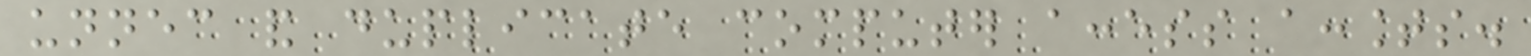unnecessary and duplicate computer access accounts.
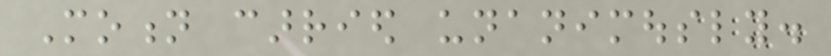Motion carried unanimously.
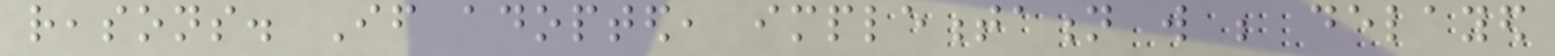reasons. If adopted, implementation will be delayed
